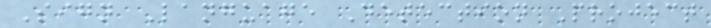Sign Language Detection Project
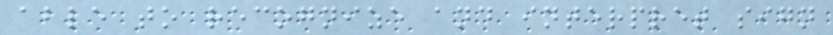able to recognize and interpret sign
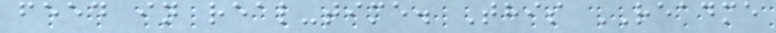feed in real-time. This README
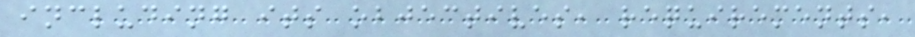including its objectives, requirements,
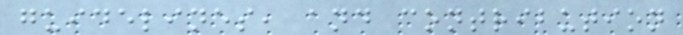guidelines, and contribution
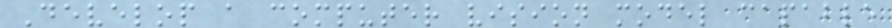Develop a computer vision model capable
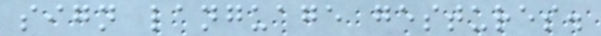sign language gestures.
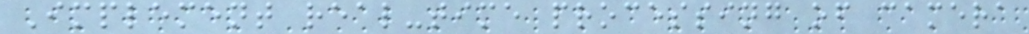Implement real-time processing of camera
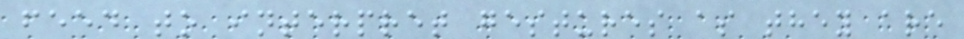feed to interpret gestures as they are
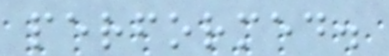performed.
